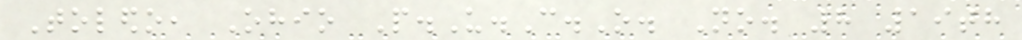Toledo, Ohio P.U.C.O. No. 8 19th
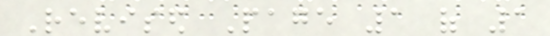Revised Page 1 of 1
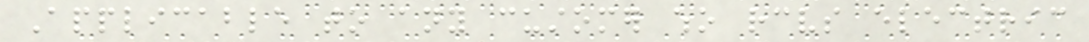Applicable to any customer who receives electric
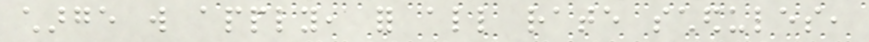charge will apply, for all rate schedules,
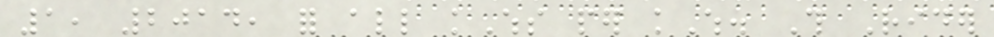1, 2014, for all kWhs per kWh. This Rider
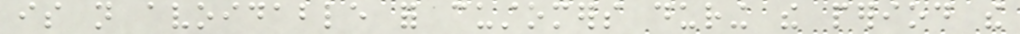is not avoidable for customers during the period the
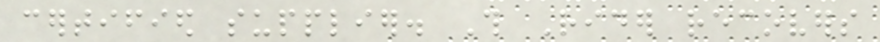certified supplier. This Rider recovers
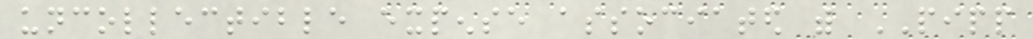uncollectible expense associated with PIPP
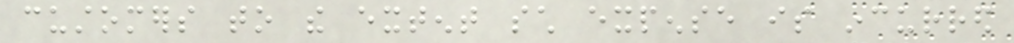customers to the extent such expense is incurred
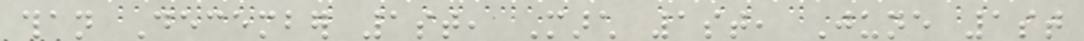than December 1st, March 1st, June 1st
